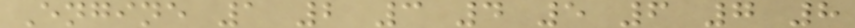Engine 1 2 3 4 5 6 7 8
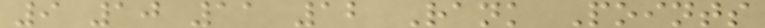9 10 11 12 Rank Points
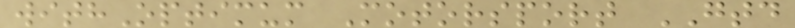withOptimum Motorsport GTD
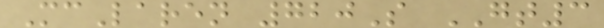McLaren 720S GT3
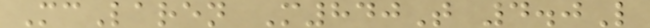McLaren M840T 4.0L
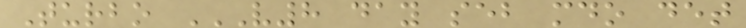Turbo V8 DAY SEB MDO DET
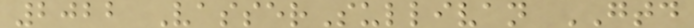2022 VasserSullivan GTD
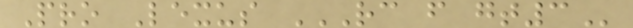Pro Lexus RC F GT3
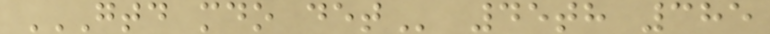GTD MDO DET 45th 385
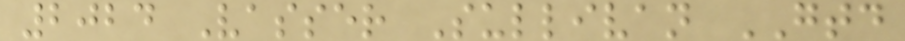2024 Vasser Sullivan GTD
